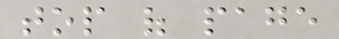top of page
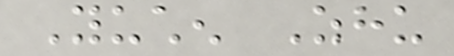Yuchen Zhu
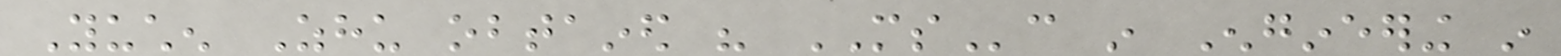Yuchen Zhu obtained his MSc in Engineering in
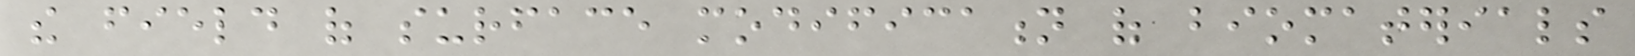the field of surface modification of biomaterials
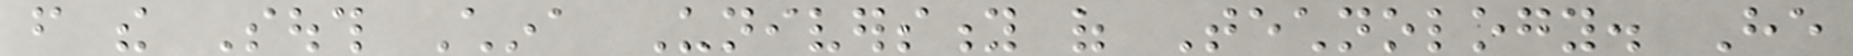from the South China University of Technology. He
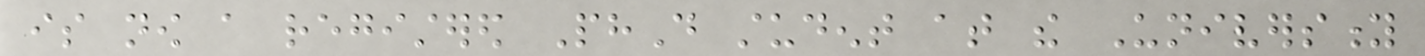is now a registered PhD student at the University
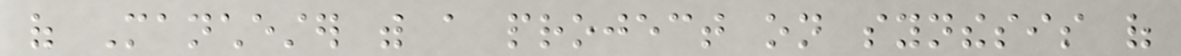of Manchester with a project on synthesis of
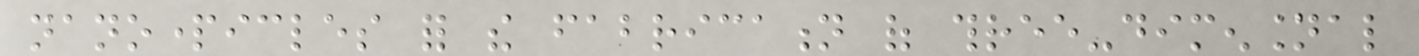nanoparticles for the fabrication of three-dimensional
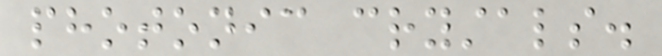photonic crystals.
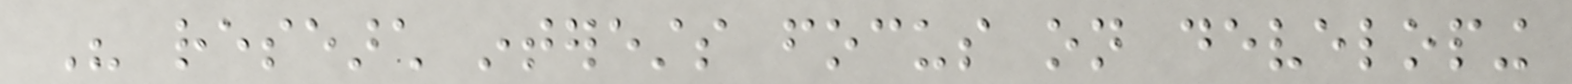His research interests focus on developing
